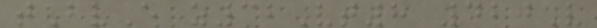tBvE z32Vt8 420V
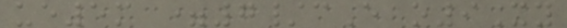ue5m =7/cE o9Xy
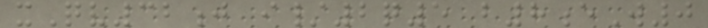xQv32j i/2q5 b8eW0
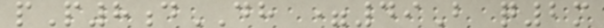pP8dDH =49B q2m
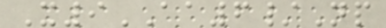X9AA6/Np
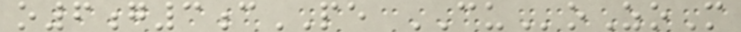o6g3cPE CUoZoM
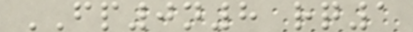FP0n8 rq1
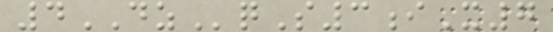4DZqS3iX7
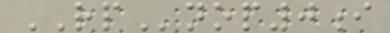RPnop0i
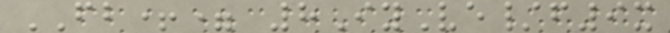FB+= 8IyVe/f9x
